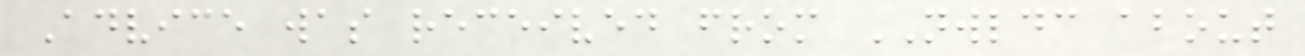Advice was received from NWLDC about
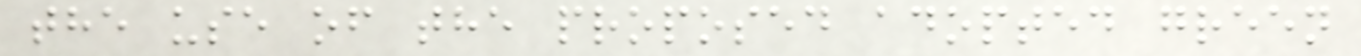the use of the proposed adopted green
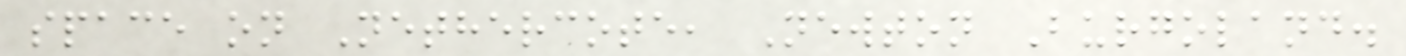space on Nethercote, Newton Burgoland.
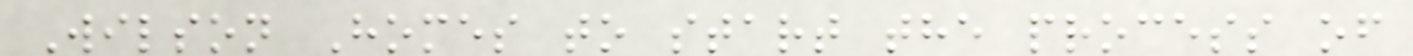Wilson Homes to start the process of
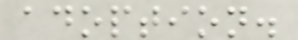adoption.
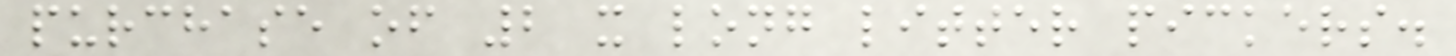purchase of 2 x long litter pickers.
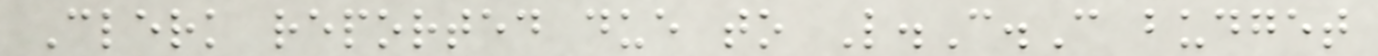Clerk reported due to L.C.C budget
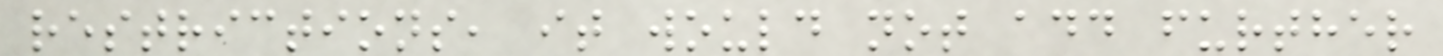restrictions, it would not add further
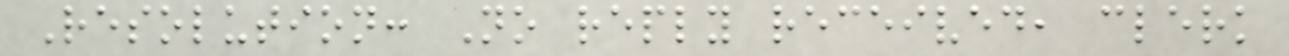Resolution: No reply received, clerk
